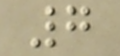7
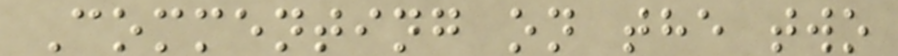Commenting on the two
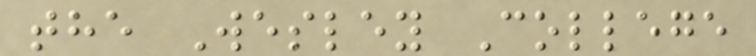the Wesley College
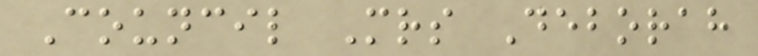Council Mrs Deborah
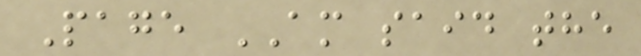Page AM said the
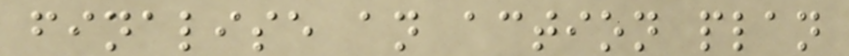finalise an action plan
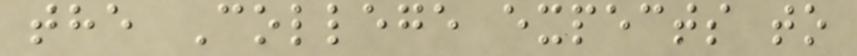the College expects to
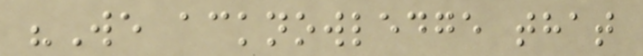"We acknowledge that
